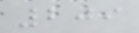209
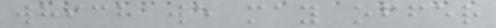which we may offer
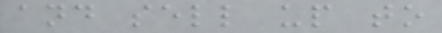and sell up to
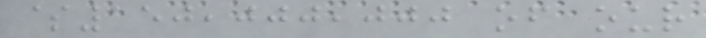$150,000,000 of our
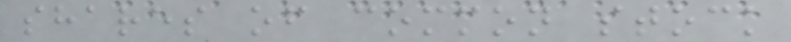shares of common stock
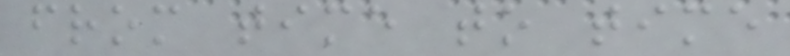from time to time
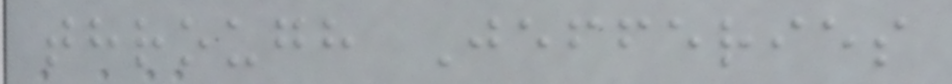through Jefferies
